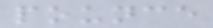pounce
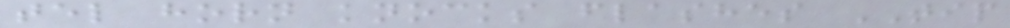tel horn knocks flashes TIP
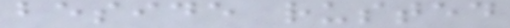beside rusted
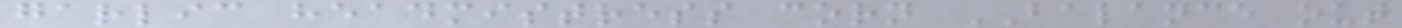garlic headmistress corn BALANCE out
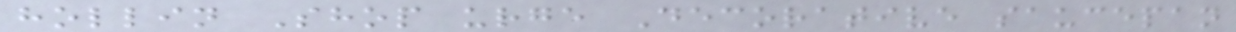hollin Shop urge Decorative saucepan
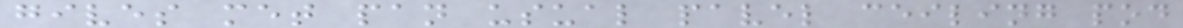gives met pan usual pavel ceiling pod
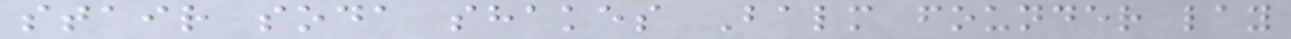stair soda shakes Balm founder lay
